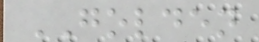GOLDEN
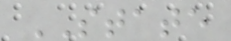STATE
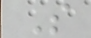S
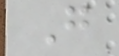G
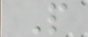P
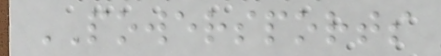POWERSPORTS
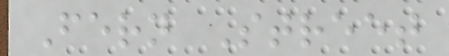Fern Street
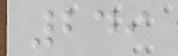249
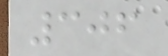306
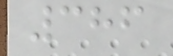386
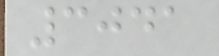3041
